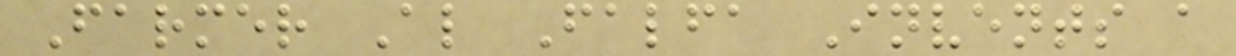Farmer Al Falfa Invents a
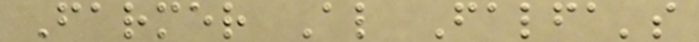Farmer Al Falfa's
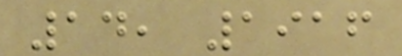14, 1916
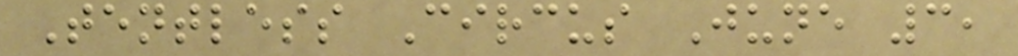Tentless Circus June 3,
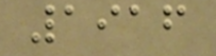1916
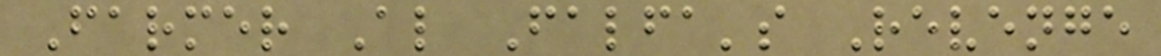Farmer Al Falfa's Revenge
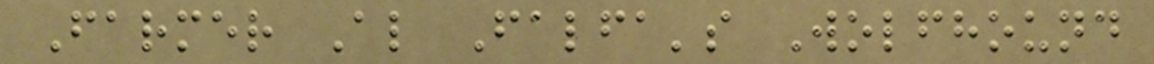Farmer Al Falfa's Wolfhound
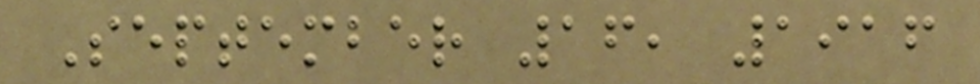September 16, 1916
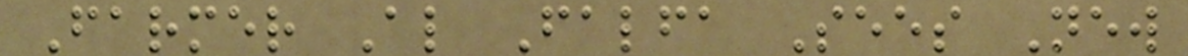Farmer Al Falfa Sees New
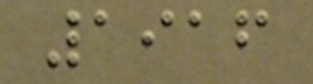1916
